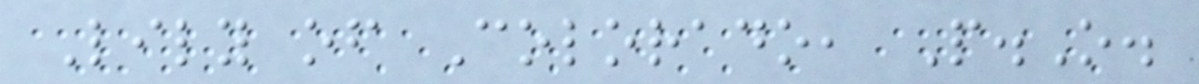Lily of Colorado, P.O.
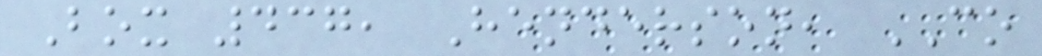Box 437, Henderson, CO
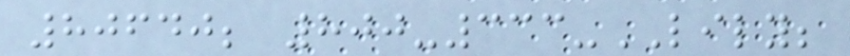80640; 800-333-LILY;
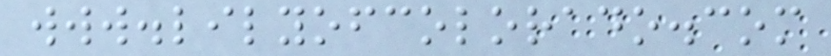www.lilyofcolorado.com
